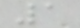1
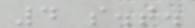4 s.t.
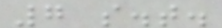7 s.t.
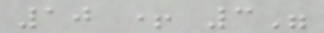10 + 3"
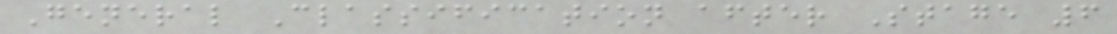General Classification after Stage 6
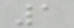1
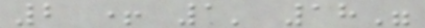2 + 1' 18"
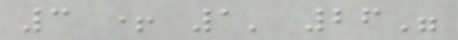3 + 1' 26"
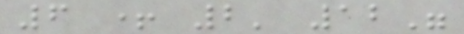6 + 2' 12"
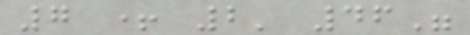7 + 2' 46"
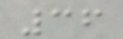36
